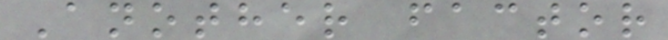Another factor
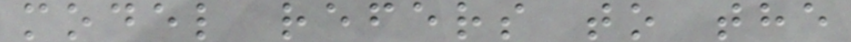model refers to the
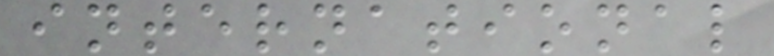international
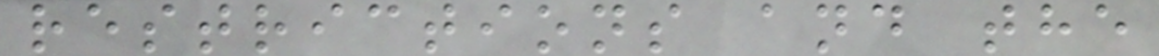restrictions and the
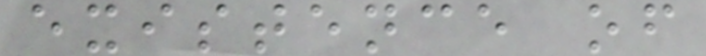existence of
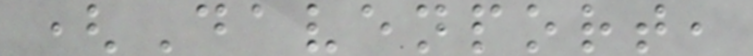(Davenport,
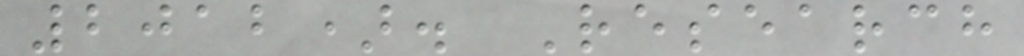2012). Research
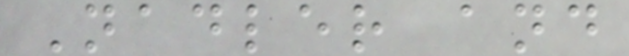Nadler and
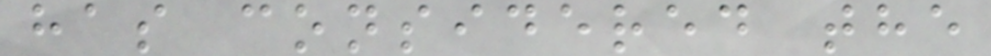has considered the
